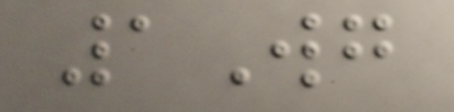1Wg
